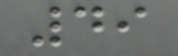49
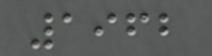1962
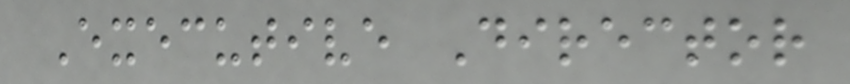Executive Director
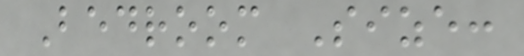Bedroom Size:
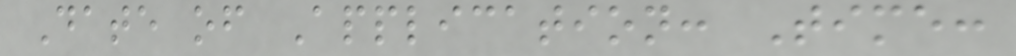Date of Application: Time:
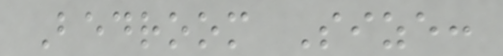Bedroom Size:
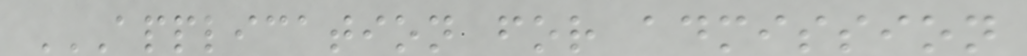APPLICATION FOR ADMISSION
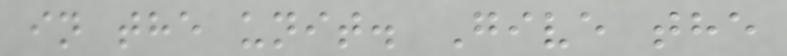in the unit. Give the
